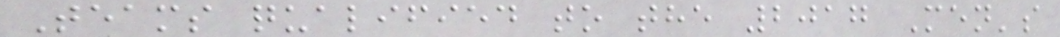Teams qualified to the 2017 Men's
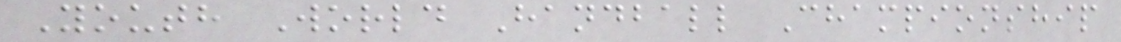Youth World Handball Championship
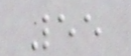55
